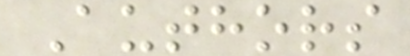Authors
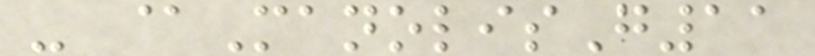- @ManolisG11
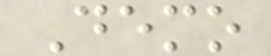Demo
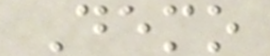Demo
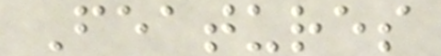Features
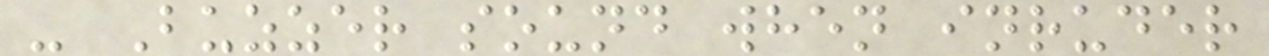- Buzzer sound when inruder
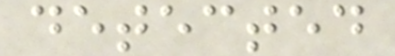detected
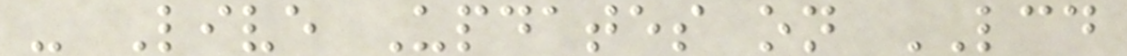- Live Updates on LCD
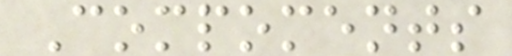Compoments
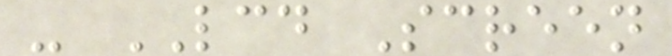- LCD Screen
